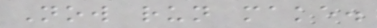Now run make.
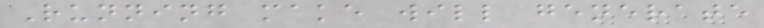Running make will generate
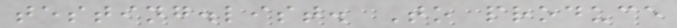testing.list. To produce
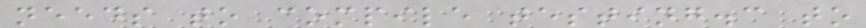needs to compile testing.c to
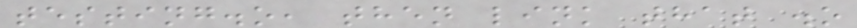testing.o, then link that .o
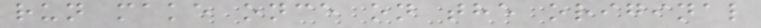run make once on the original
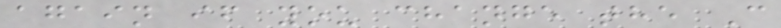again if you change the C
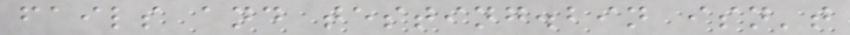fails and testing.bin isn't
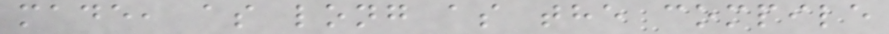made, as long as the compile
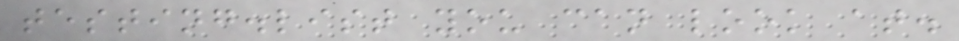testing.list you can look at.
